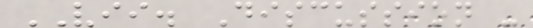VII. Discussion -
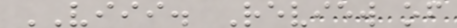VIII. Review of
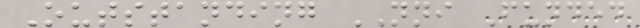Outstanding NNI Funded
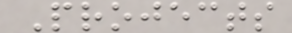Projects
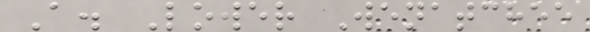A. Lower Wenatchee
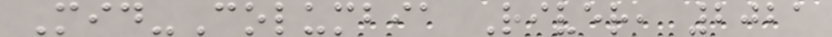Mid-Columbia River, 2021
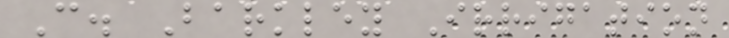C. Barkley Irrigation
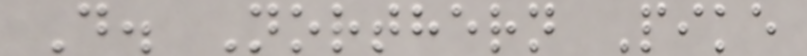D. Northern Pike
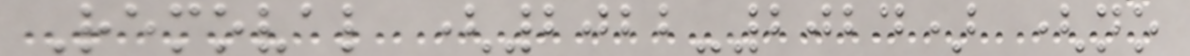Removal (2022-2024) (no
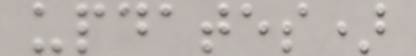updates)
